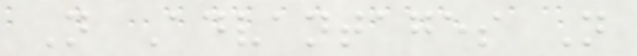N Advantages N
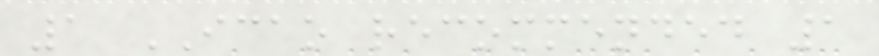1 ICAO recommended 1
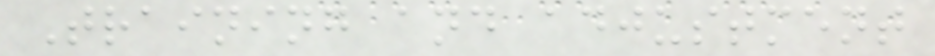Training and adjustment
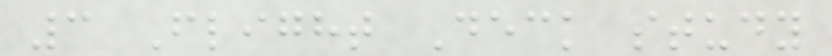3 Flight Deck study
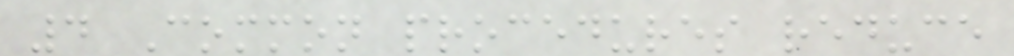4 Common procedures reduce
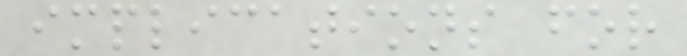implications for
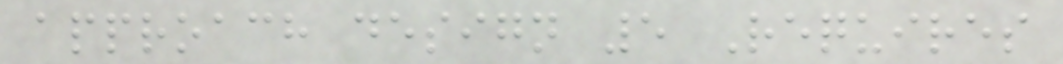approach design 5 Requires
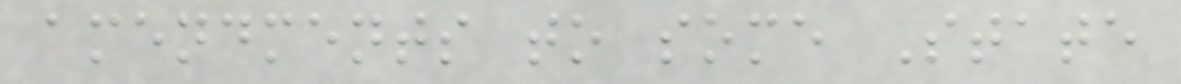amendments to some State
